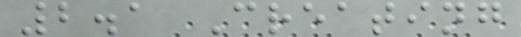2.1 Creating
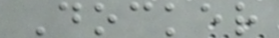Docker
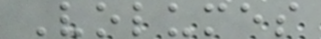Volumes
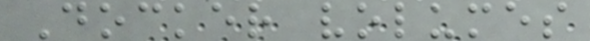Docker volumes
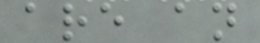are an
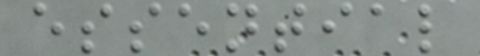essential
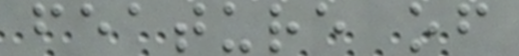feature of
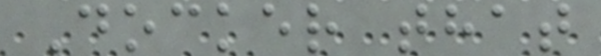Docker that
